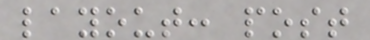layout: post
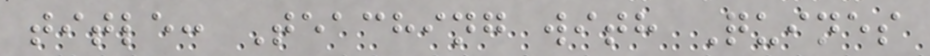title: Teaching with Quines
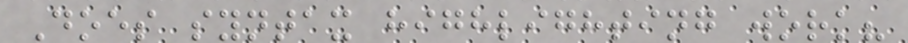Does syntax highlighting work?
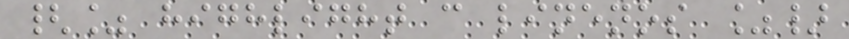{% highlight c linenos %}
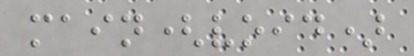main(void)
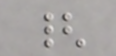{
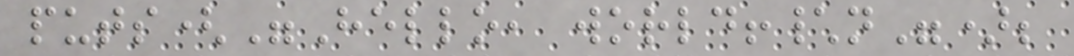puts("Hello, world!\n");
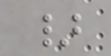}
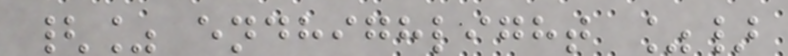{% endhighlight %}
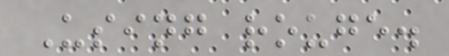Using rouge.
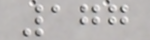177
